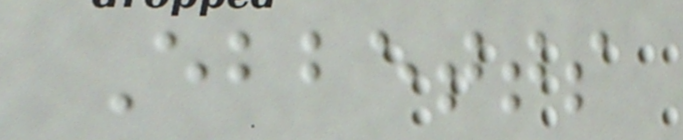Ebbetts
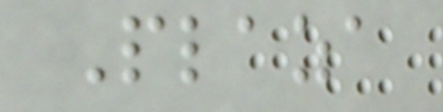Plaza
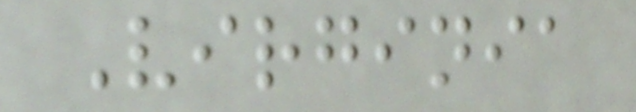Virginia
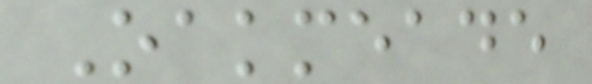Oakmeade
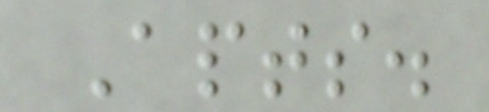Apts.
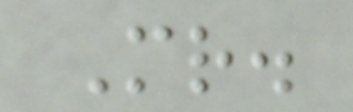Mr.
